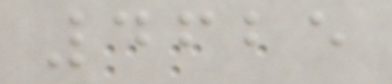4625
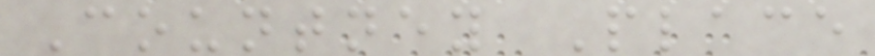Countney Place
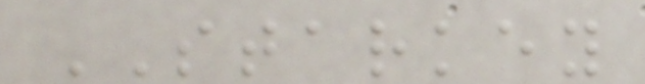STARKEY
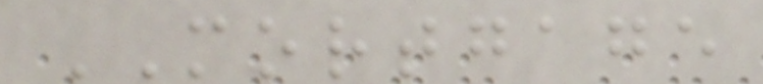MORTGAGE
